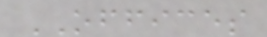OFFICES
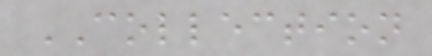COLLECTION
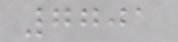7701
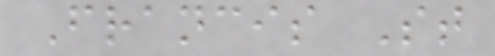Francis St
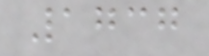1737
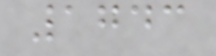1743
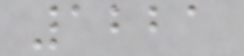1221
